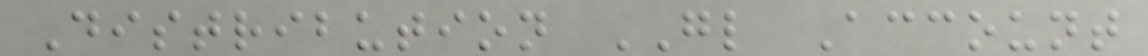Distribution GL Account
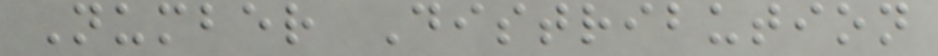Number Distribution
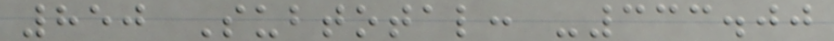850 Subtotal: -333.00
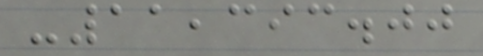-11,393.00
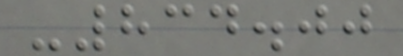-834.00
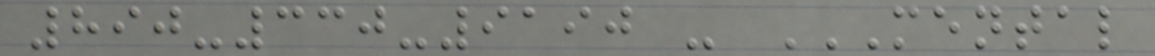890-330-9190 - MENTAL
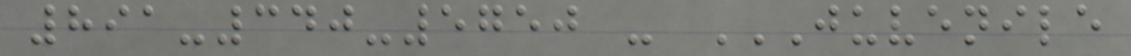891-340-5750 - JUVENILE
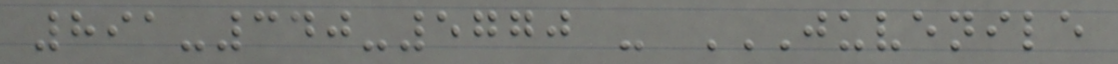891-340-5770 - JUVENILE
